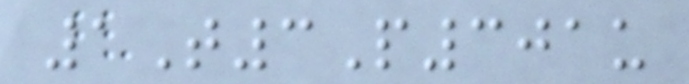1T3P301u
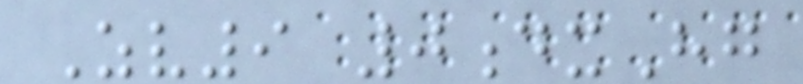Zv9 0dxHg
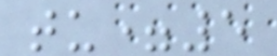tu=5
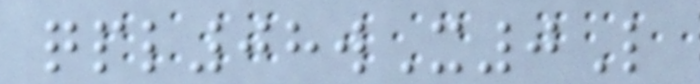qpl08wX0L
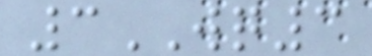3WQ3
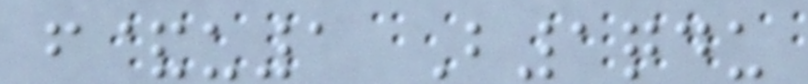f&u1 B1qdu
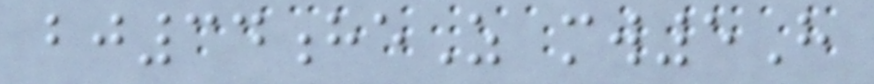bj34heZ mw5H
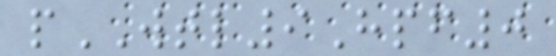pWTL9Hpf0
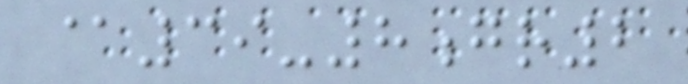@39-8gr2
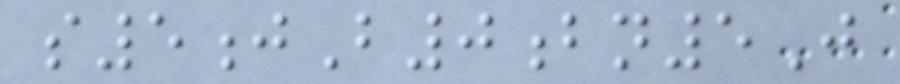s5jB0bn5J
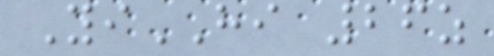YiHI 26z
